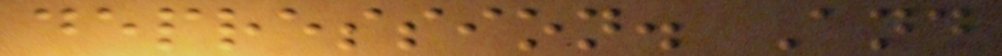depression. And
